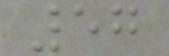57
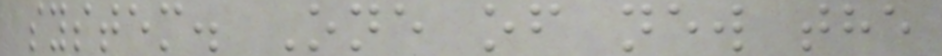system. One of new the
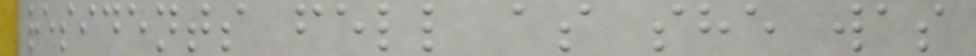residents fell as she was
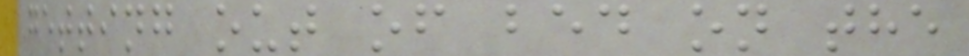getting out of bed on the
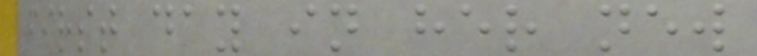first day in her new
